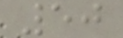50
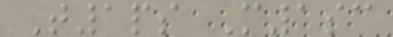T1ps M1sc
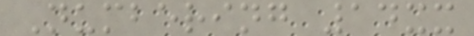Numbering 14xx
